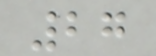27
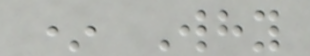* Why
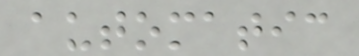automatic
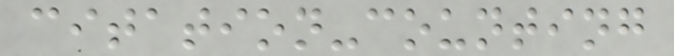citation-counting
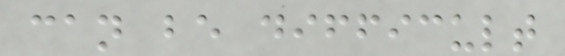can be difficult
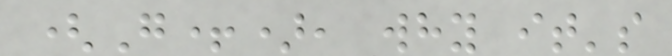(G+), why it's
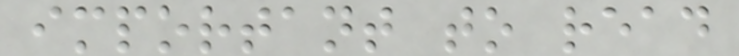important to read
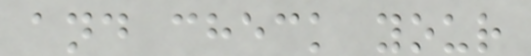and check your
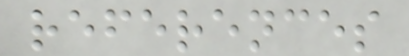references
